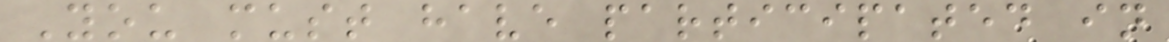You must have participated in
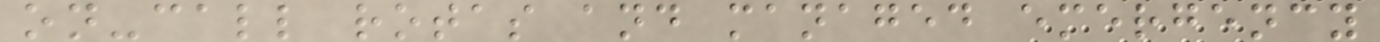on-call rotas and managed emergency
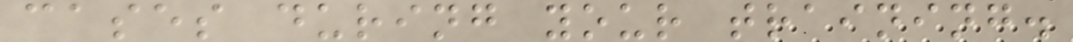cases during your training.
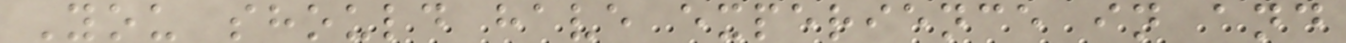You should have experience in and
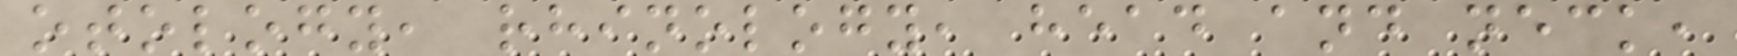otology, rhinology, head and neck,
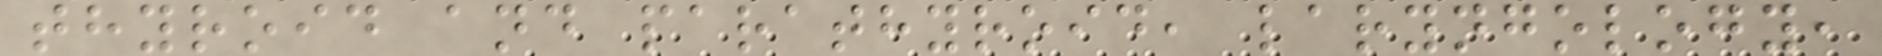thyroid and parathyroid, laryngology,
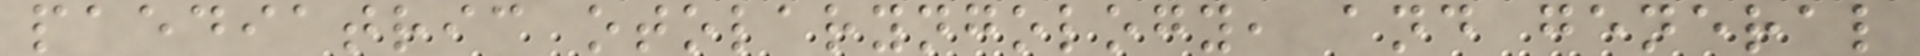paediatric otolaryngology, and general
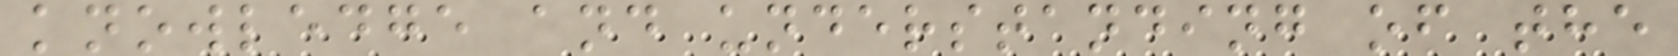knowledge and understanding of the
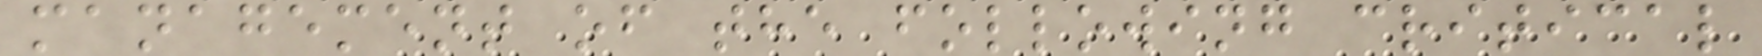management of the following critical
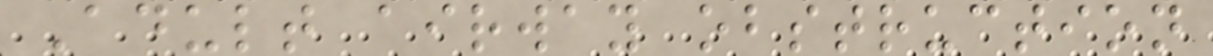Adult airway obstruction
